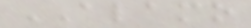ALAMO
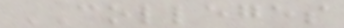COLLEGES
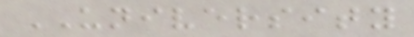UNIVERSITY
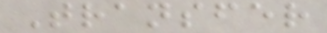Transfer
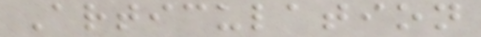Articulation
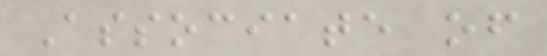Associate of
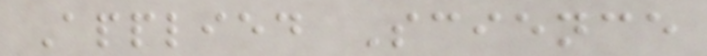Applied Science
